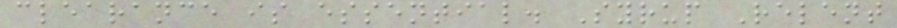clearance is essential. Syrup Relent
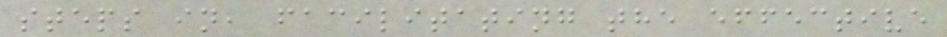steps in, facilitating the effective
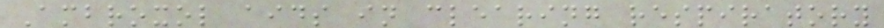Ambroxol aids in clearing respiratory
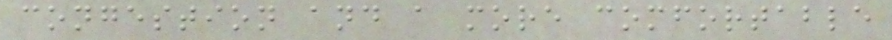congestion and a more comfortable
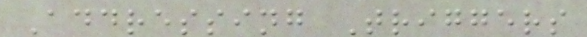Addressing Triggers
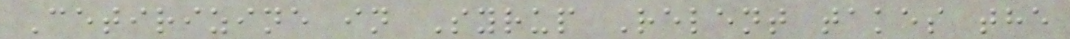Cetirizine in Syrup Relent takes the
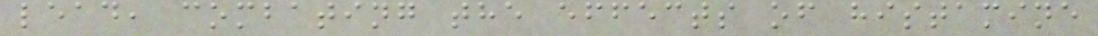lead, combating the effects of histamine
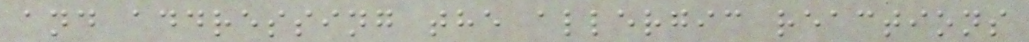and addressing the allergic reactions
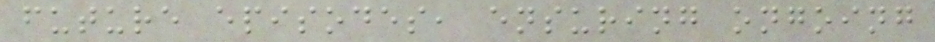future episodes, ensuring ongoing
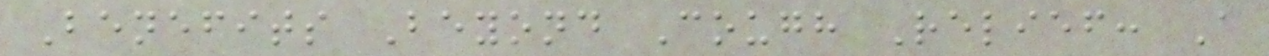Benefits Beyond Cough Relief: A
